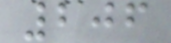206
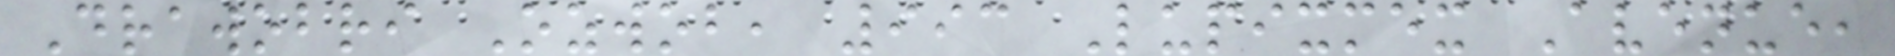Drawobri Ozwob, 993 Lupixmex Avenue,
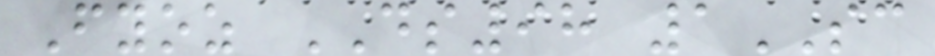Fyoz DS98 1SC
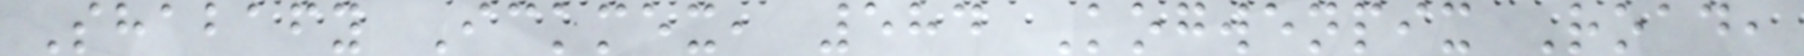Shabafy Ickmex, 584 Kogwenpix Road,
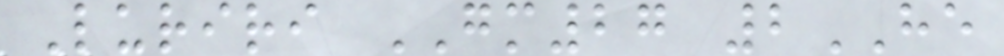Luriri GM27 2HE
